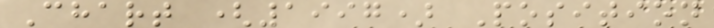Chart (1997) Position
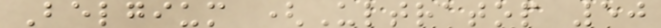Belgium (Ultratop 50
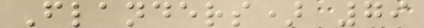Flanders) 79
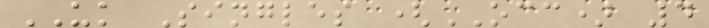UK Singles (OCC) 4
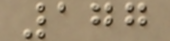177
